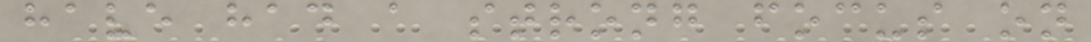have had a strong focus on
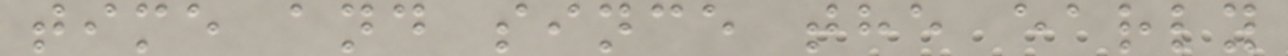time and since the early
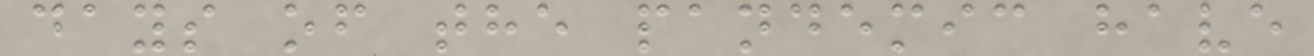days of the pandemic have
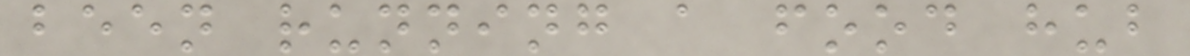been running a food hub
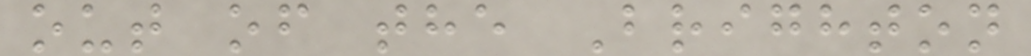out of the Brighton
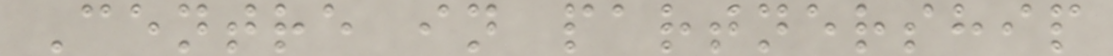Centre in partnership
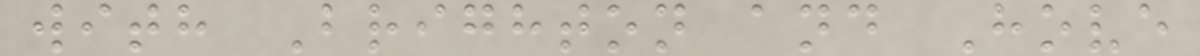with Brighton and Hove
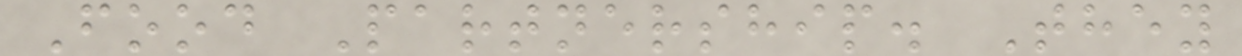Food Partnership. They
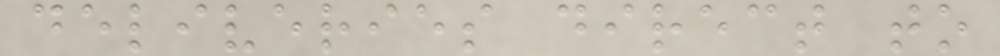deliveries direct to
